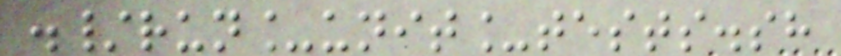./run_unit_tests.sh
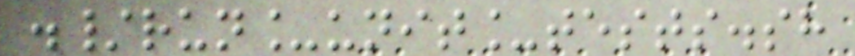./run_unit_tests.sh
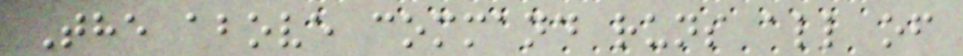The above command runs all of
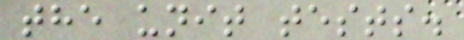the unit tests.
